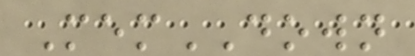MemDOWN
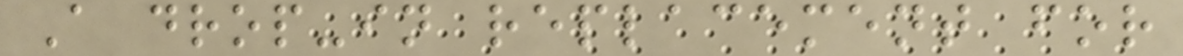A drop-in replacement for
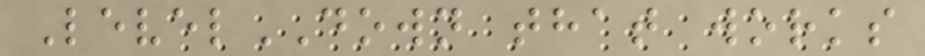LevelDOWN that works
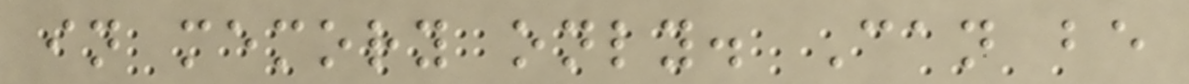in memory only. Can be
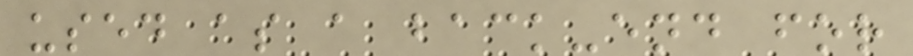used as a back-end for
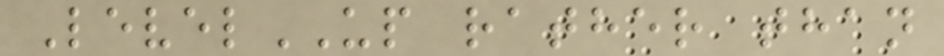LevelUP rather than
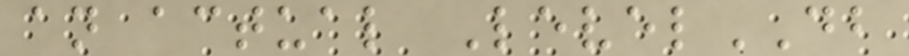an actual LevelDB
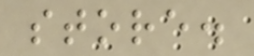store.
